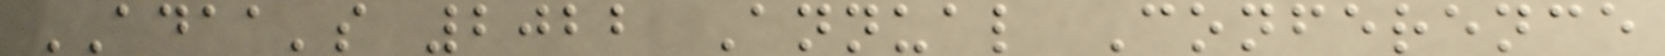ADAA's 2022 Annual Conference
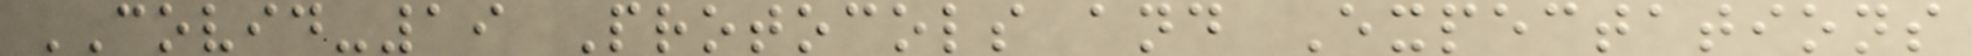COVID-19 Protocols and Expectations
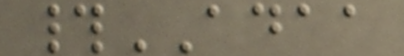#ADAA
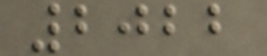2022
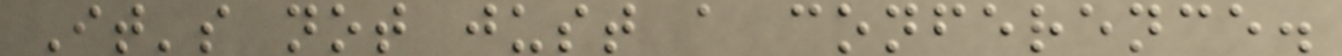It's not just a conference.
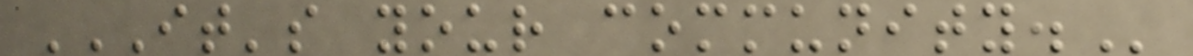IT'S YOUR COMMUNITY.
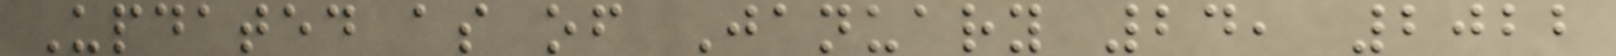Updated as of January 24, 2022
